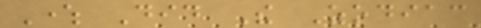Where Did The Zodiac
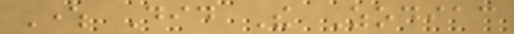Where Did The Zodiac
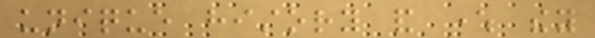unique history and where they
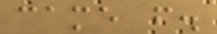came from.
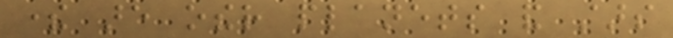there are other planets and stars
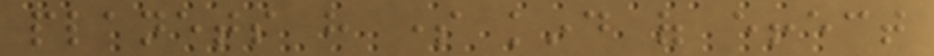planets have some kind of effect
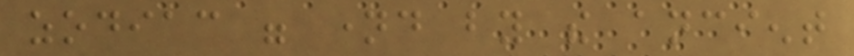zodiac were named by the ancient
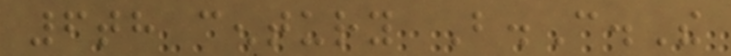6th century B.C.The
